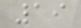19
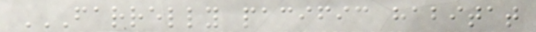FARRELLY PACIFIC HABITAT
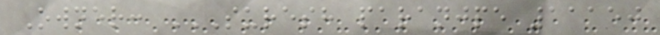Owner: SURESH PARANJPE 11150
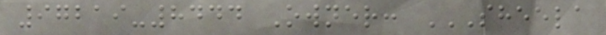97219-8444 Owner: SHEELA
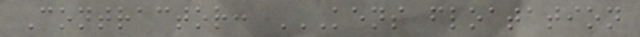Contractor: KENS FLOATATION
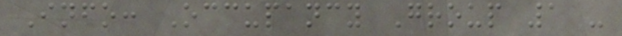Info: Occupancy Group 1 -
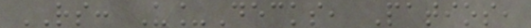RS: U_Decks, Patios,
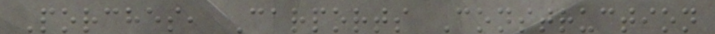Porches, Carports Construction
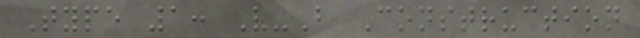Type 1: V-B Construction
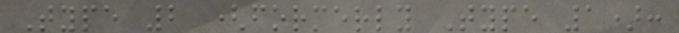Type 2 (formerly Type 1):
